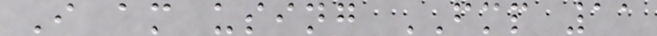I am using FMP 11
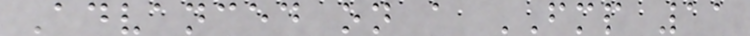Advanced on a FMP 11
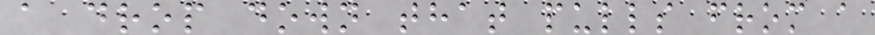a drop down that pulls from a
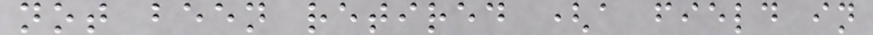not been retired (a field in
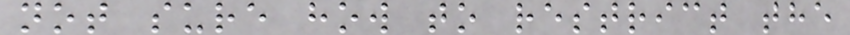not sure how to restrict the
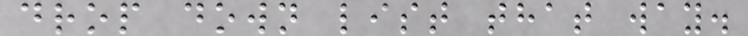drop down list that way.
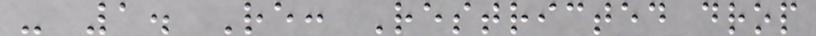- 1. Re: Restricted drop
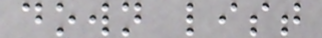down list
